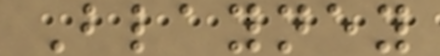Blayney
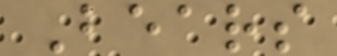Bears
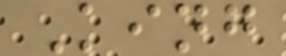King
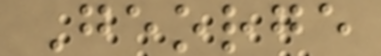George
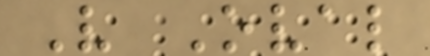V Oval
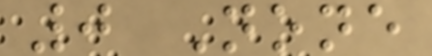0 None
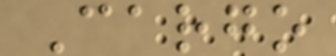Cargo
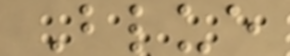Blue
